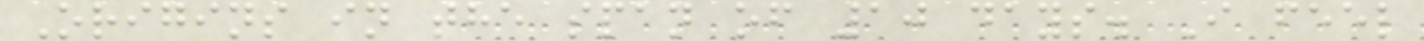Origins in the span of 10 days. I feel
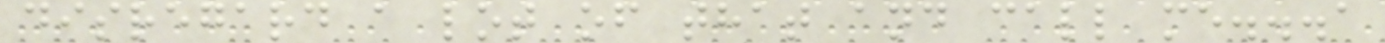disregard a lot of that and call me...a
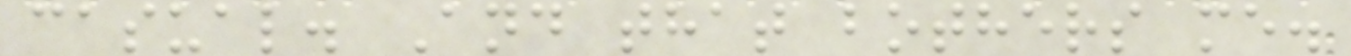casual. And that bothers me.
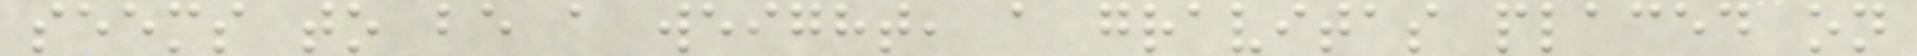seems to be a weight, a gravitas placed on
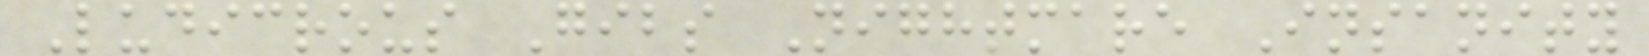Ludicrous Gibs Nightmare Insanity
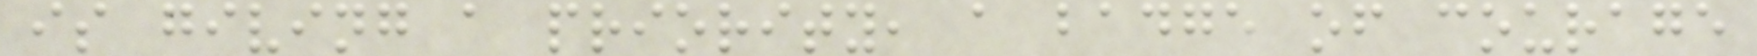is giving a priority, a badge of courage
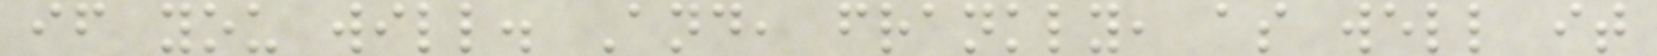if you will. And, frankly, as well it
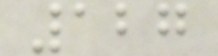127
